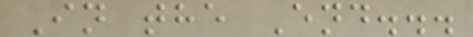In the End...
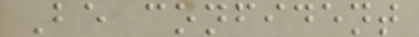Be confident
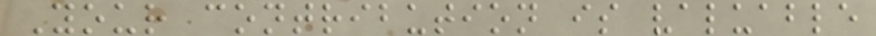Your contribution is valuable
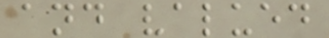and valued
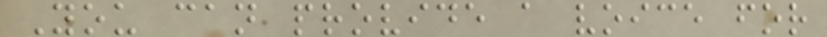You can provide a voice for
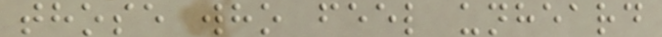those who feel unheard
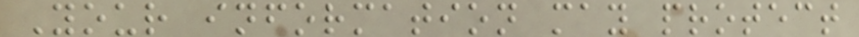Your information may protect
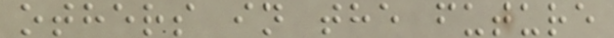others in the future
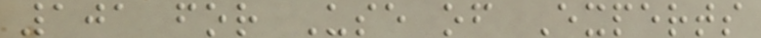101 for Use of Experts
